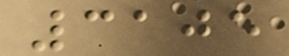3105
